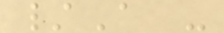/A -
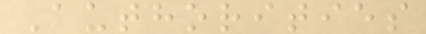Authorities
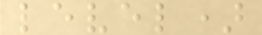level)
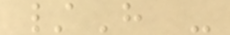/H -
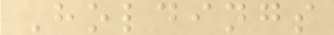Holdings
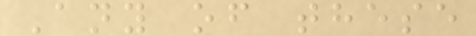Any of these
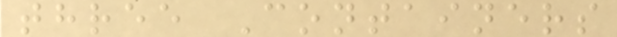three Containers
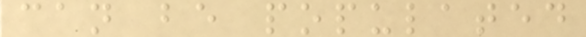can be populated
